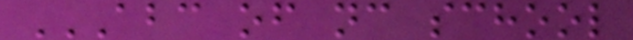ABC OF NC SCHOOL
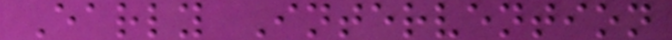Early Intervention
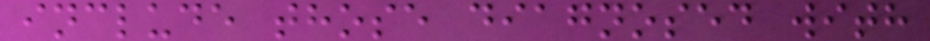include those diagnosed with
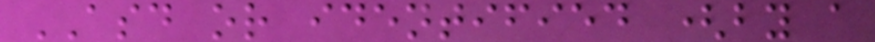ASD or identified (by a
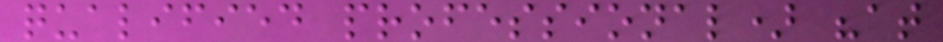qualified professional) "at
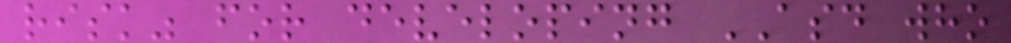risk" for developing ASD who
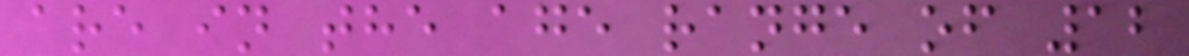are in the age range of 12
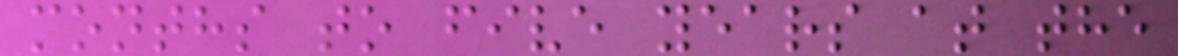months to five years at the
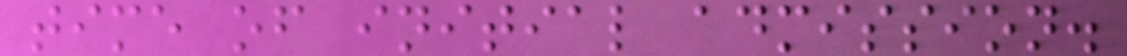time of initial admission.
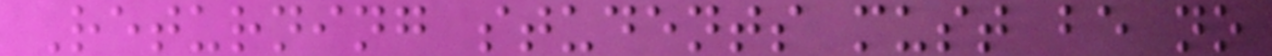Returning students must be no
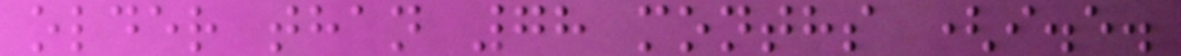older than 78 months (i.e.
